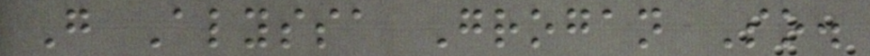G Alyssa Grogan So.
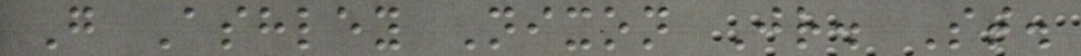G Ashley Nixon Jr. St.
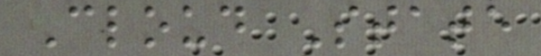Cloud State
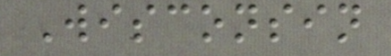Wisconsin
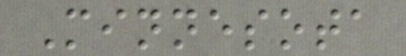Minnesota
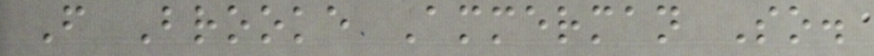F Brooke Ammerman So.
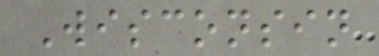Wisconsin
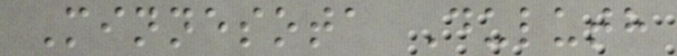Minnesota Duluth
